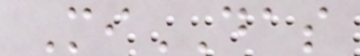MiDAS
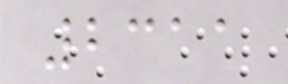2311
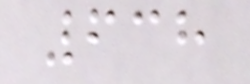638
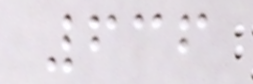636
